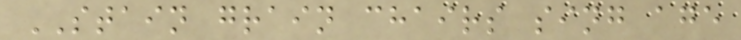STAIN grain chairs sing age
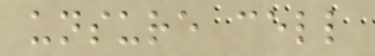unsure cell
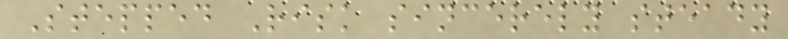Stepped Risk sincerely steady
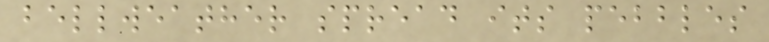bellweather spread its pebbles
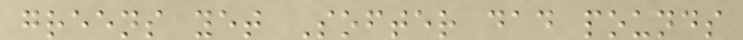greens yet Softer dad pounds
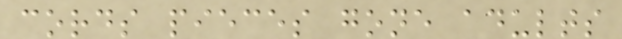cords pieces gone adults
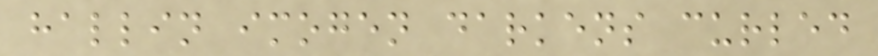hallin imogen darkens curled
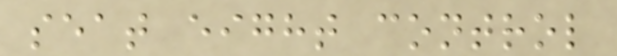seat eight control
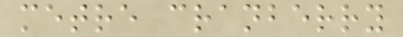metre cranberry
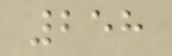258
